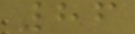86
